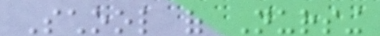School of Nursing
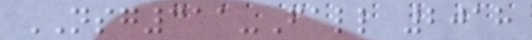NSG311-Fall 2018
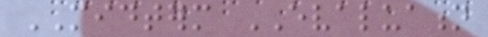MIDTERM EVALUATION
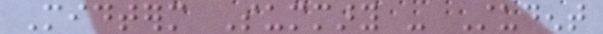Midterm Summary - Student
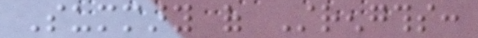Summary of Strengths:
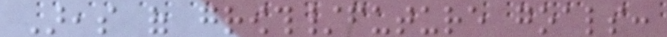Areas of growth/future goals:
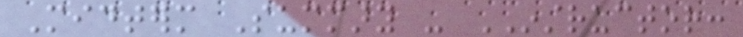Midterm Summary - INSTRUCTOR:
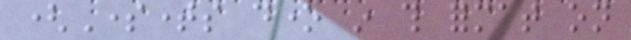(Sometimes done in this format on
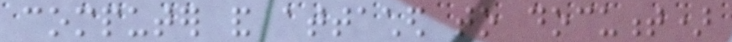computer and attached to document)
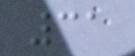31
